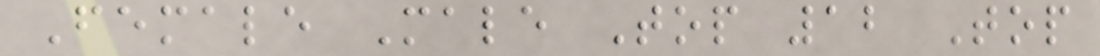Female Male Top 12 Top
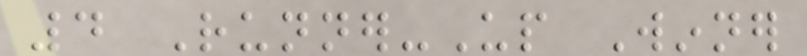4 Runner-Up Winner
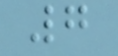7
